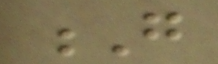G
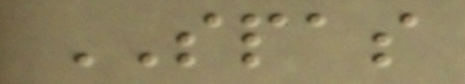SPAS
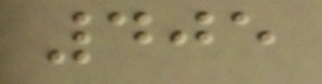405
